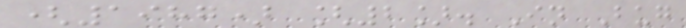(1987) [2]. In Bug
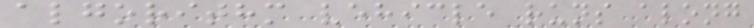algorithm vehicle runs along
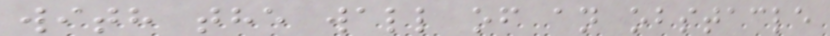with the wall of an obstacle
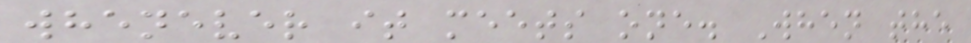whenever it meets one. When the
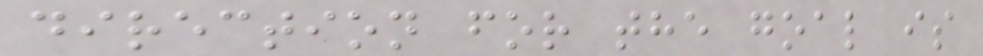direction for the goal is
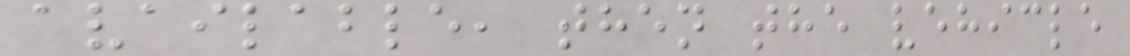available, then the vehicle
